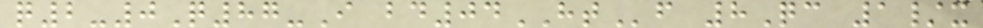q2-0Q87-I bd04HTf 8Qc 1/x
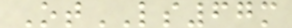OtLS67m
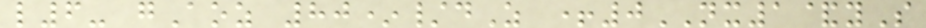l6- gAoz 80*/dZ +0NX1&yS
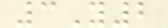3Y2
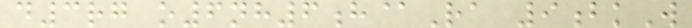d3rg o6nh6h@Ra 9bkW
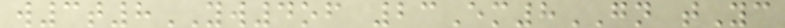w3t8YW4of 23Em8GN tYc
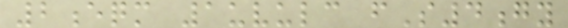2eqm 1uvulc fS4gy
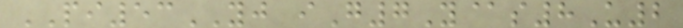PI53YJ iG7Y@s8U2
